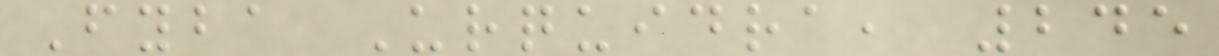Fyba Urquidra, 245
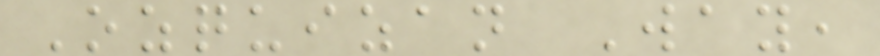Ozquizan Way,
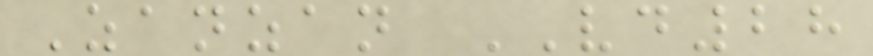Zanzan VD28
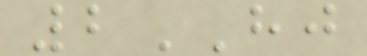2HJ
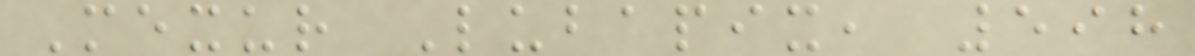Mexur Lubapix, 598
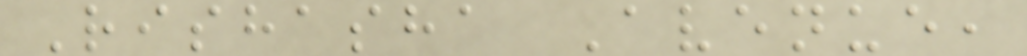Rishasha Avenue,
